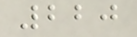220
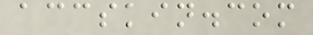accskin.com
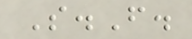S.F.
